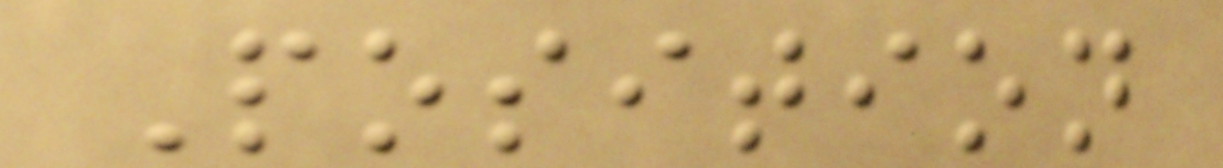Position
